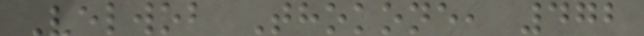Velwob Thokone, 472
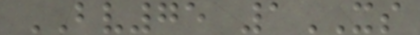BV75 1XS
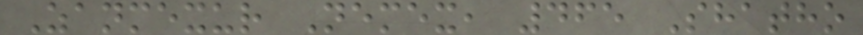Zanmexur Nemex, 465 Shatho
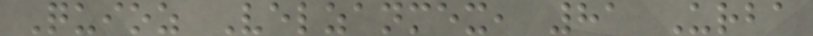Quioz Velzanmex, 81 Urba
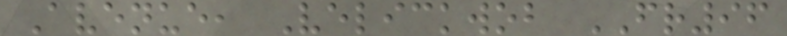Avenue, Velickwob FR96
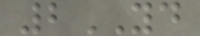2YD
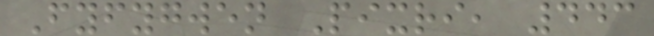Fyfygwen Pixri, 443
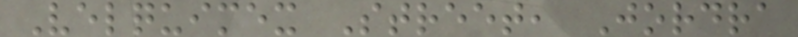Velquimex Street, Jordra
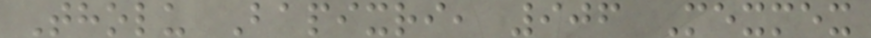Tholu Bapixri, 906 Mexmex
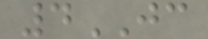4JC
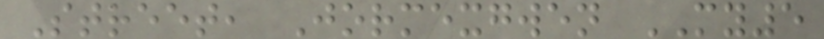Street, Jormexgwen MY5
